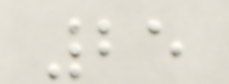25
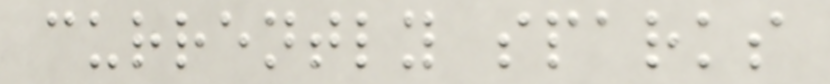currently sparks
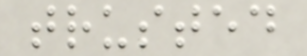trusted
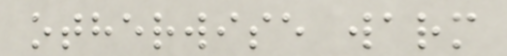otherwise warm
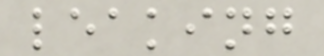leaking
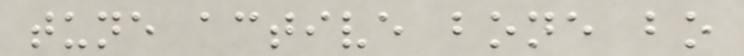tune active bone bo
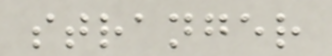stranger
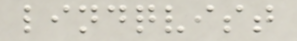lindqvist
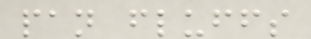pan fluffs
